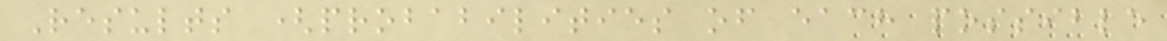Results (probabilities of each possible
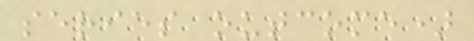series outcome)
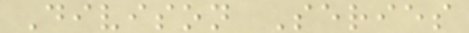Divison Series
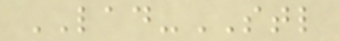LAD-STL
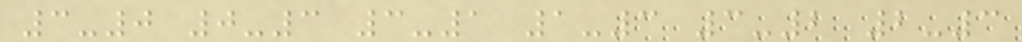3-0 0-3 3-1 1-3 3-2 2-3
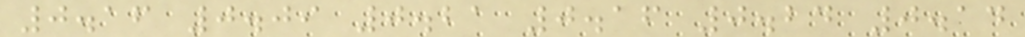0.16 0.09 0.21 0.16 0.24 0.14
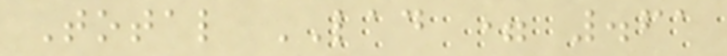Total LAD = .61
